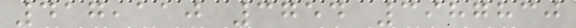417,110 3754 3987830
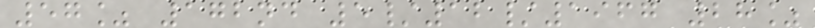57% 172nd 5/12/1967 28%
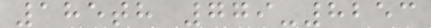185th 779-8253
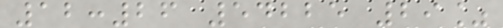12:26 54225 29%
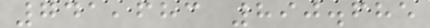741,683 890.685
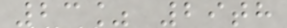23% 29th
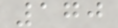170
